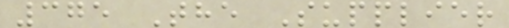375 The Supplier
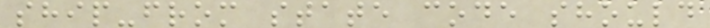ship-from state code should
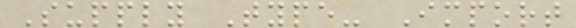Supply Type- Import
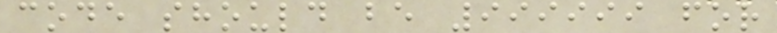code should be 999999 for
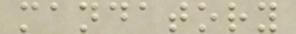mandatory
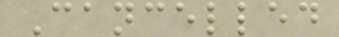Cancelled
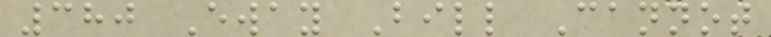380 Eway Bill Cannot
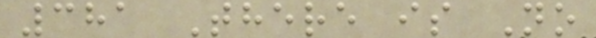381 There is No
